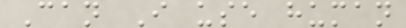Can I use human
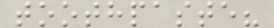toothpaste?
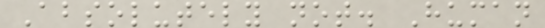Absolutely not. Human
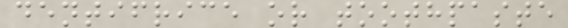dentifrice or toothpaste
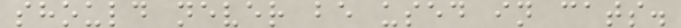should never be used in cats.
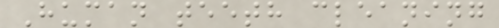Human teeth cleaning
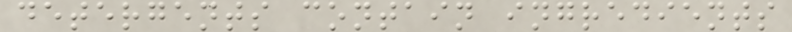detergents contain ingredients
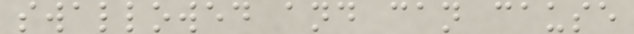swallowed and can cause
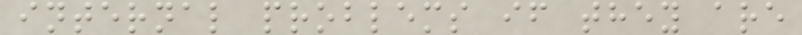internal problems if they are
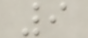9
